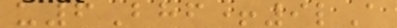u6Bhf+9lA
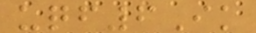uqf6Ik
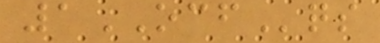1OCFqs
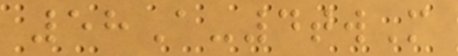58A-4twM
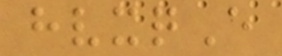hvxqE
